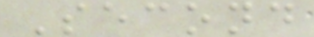Second
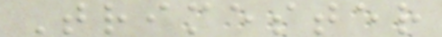Trimester
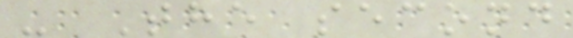- The second
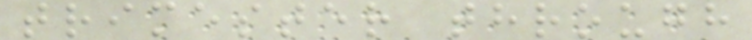trimester through
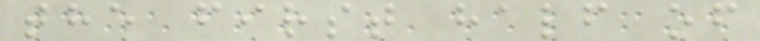the first half of
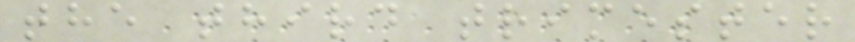the third trimester
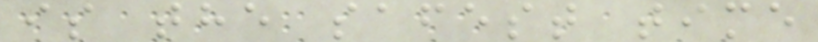is the safest time
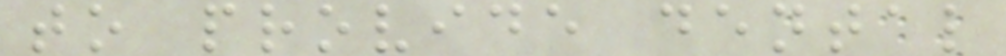to provide dental
